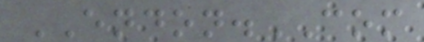ENDON.COM
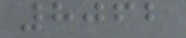8062
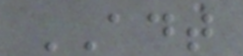ADT
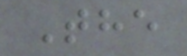The
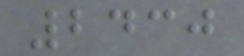2430
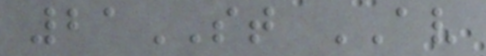21ST AV
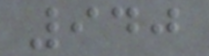940
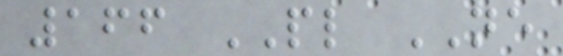166 PL NE
